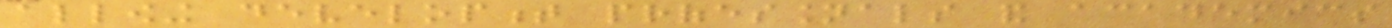allowing development professionals and academics
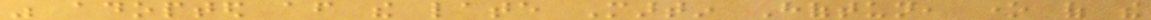was adopted after the late Martin Hoftun, one of the
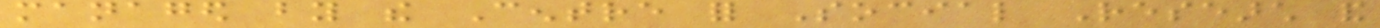managed by the Centre for Social Research and
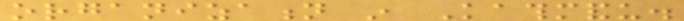organization in Kathmandu.
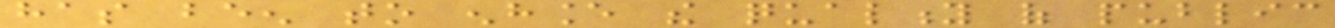has been to enhance the quality of public
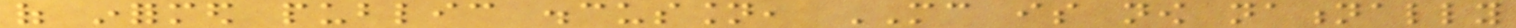of informed public discussion, MC is now nationally
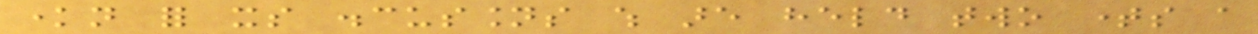known for its discussions which are held two times a
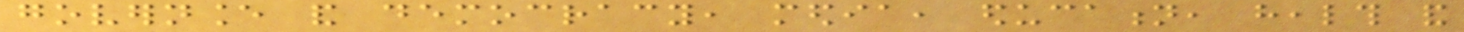governance and democracy, media, education, health and
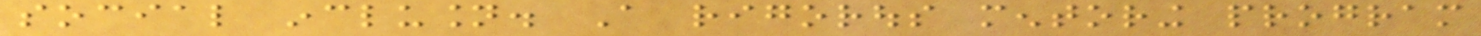social inclusion. A rigorous mentoring program
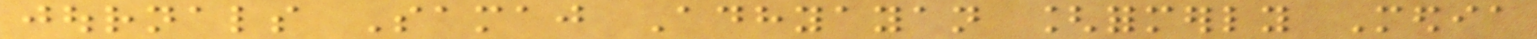journals Samaj Adhyayan [formerly Media
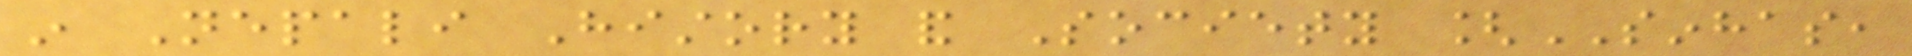in Nepali History and Society [SINHAS,
